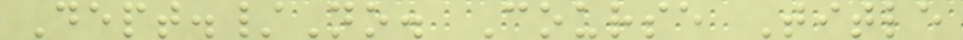Dept./No. Course Title
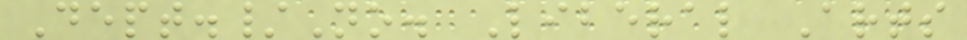Dept./No. Liberal Arts
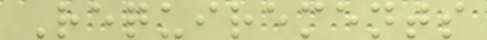Requirements
